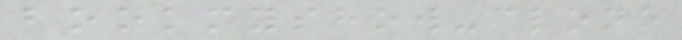bookmyshow-clone
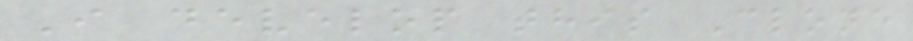I develop this Clone
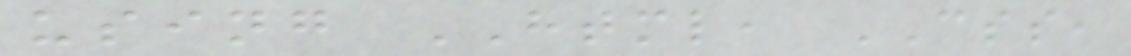using HTML, CSS,
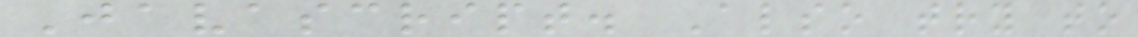Javascript. Also try to
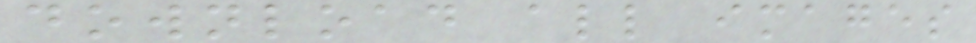download all images
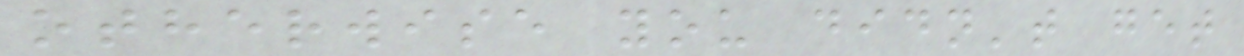otherwise you didn't get
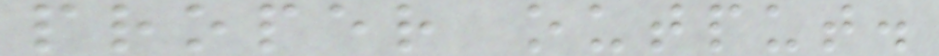proper output.
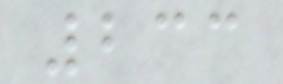233
